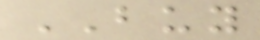BUY
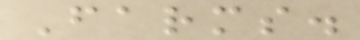Farms.
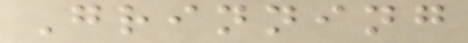Grinning
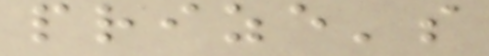prize's
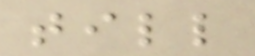till
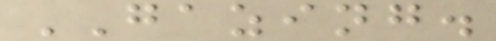GAZING.
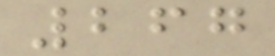267
